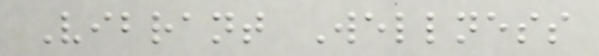Vibrant Wellness
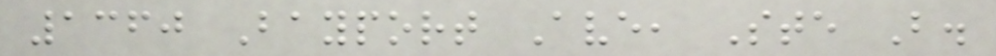1360 Bayport Ave, Ste B.
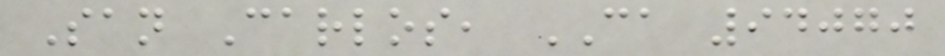San Carlos, CA 94070
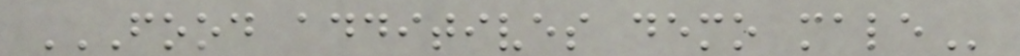FOOD ADDITIVES DEMO MALE
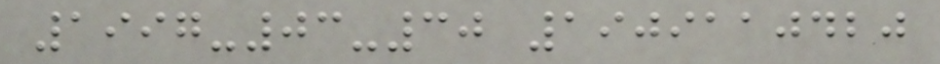1997-03-30 1909110420
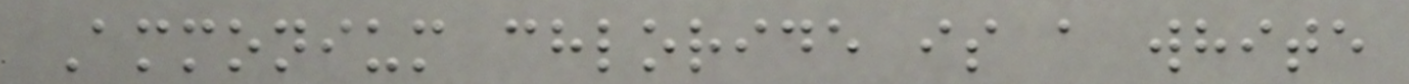Ammonium chloride is a white
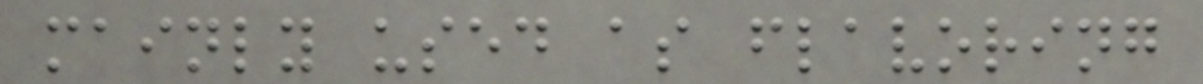mainly used as flavoring
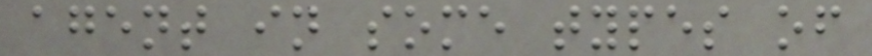agent in some types of
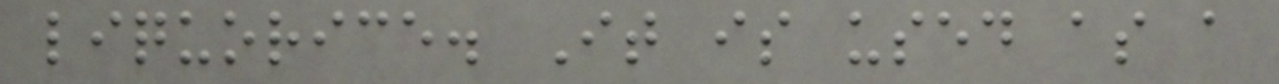liquorice. It is used as a
